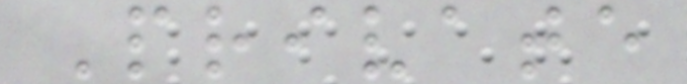Private
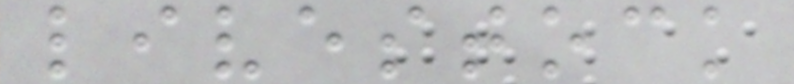livestock
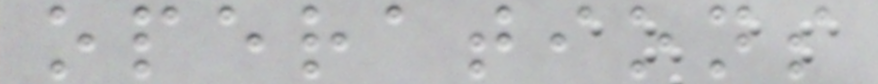operations
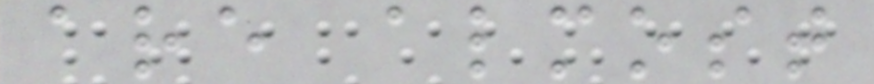are almost
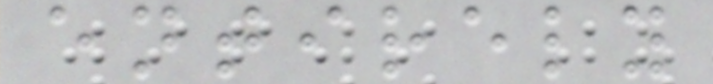entirely
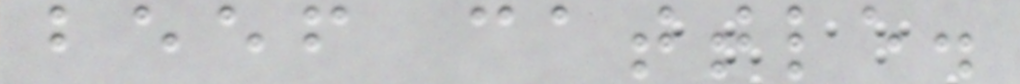beef cattle.
